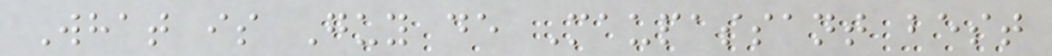What is Guy de Maupassant best
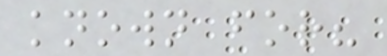known for?
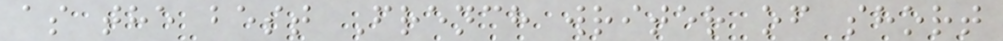as the best French writer of short
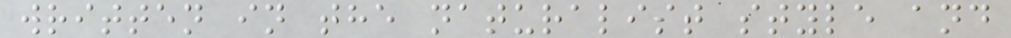written in the naturalist style and
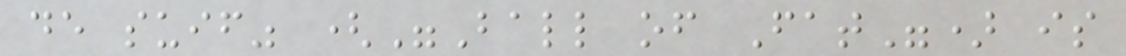de suif" ("Ball of Fat") is
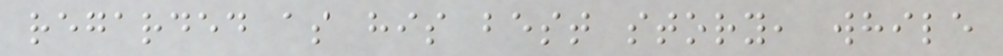regarded as his best story, while
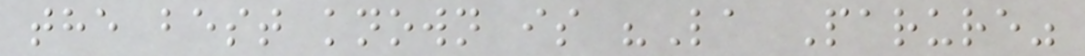the best known is "La Parure"
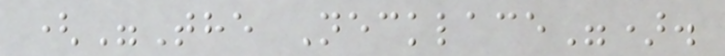("The Necklace").
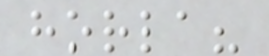horla?
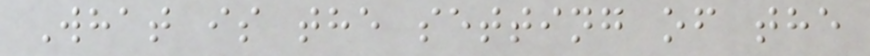What is the setting of the
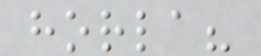horla?
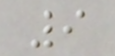9
